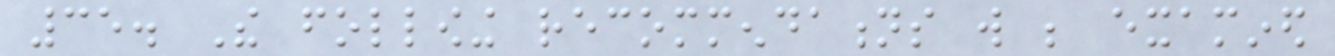35. The following recommendations will be examined
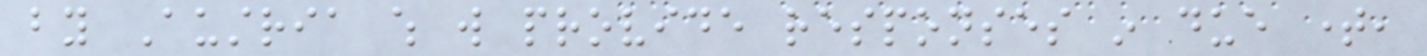by Austria which will provide responses in due time,
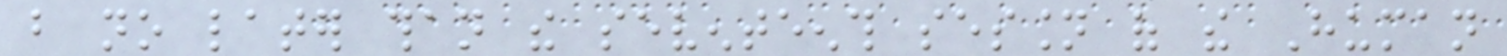but no later than the seventeenth session of the Human
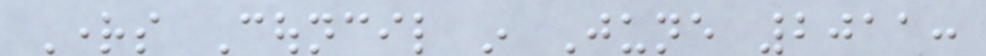Rights Council in June 2011:
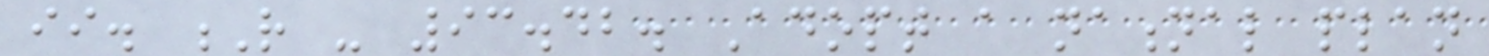ii. R - 93.42. Adopt a national plan
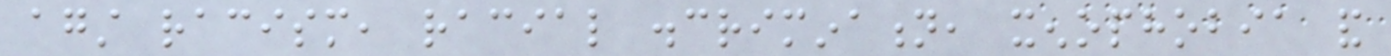against racism, racial discrimination, xenophobia and
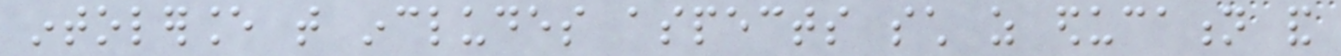intolerance that includes aspects such as education and
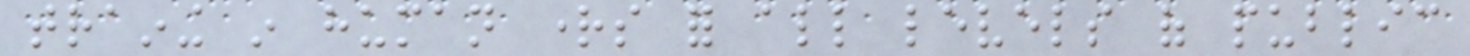training in human rights for all levels of public
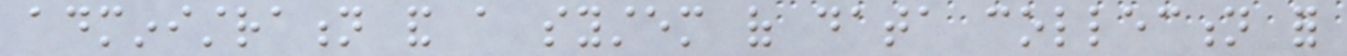administration and a system of data collection for
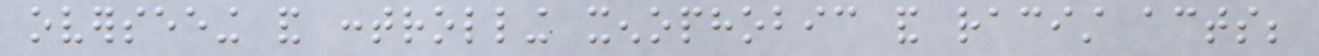overseeing and controlling xenophobic and racist acts;
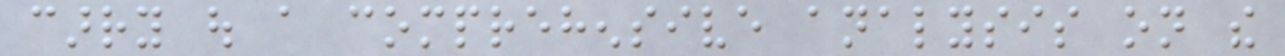carry out a comprehensive analysis on the
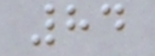84
